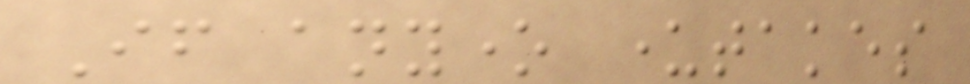If anyone undertakes
